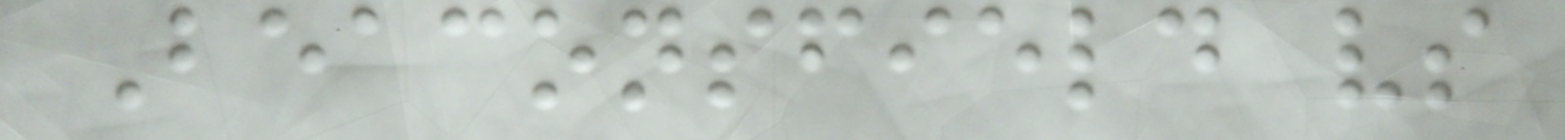Beaconsfield vs
